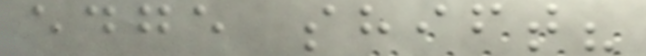edge shift?
